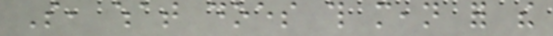So, what does this mean for the
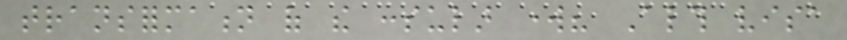transformation of the consular work? Although visa
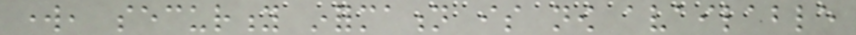work, security information is now available
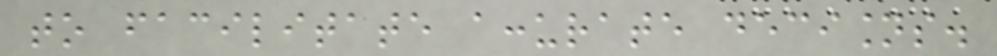to facilitate accurate decisions.
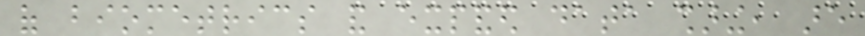of biometrics and expanded data sharing, are
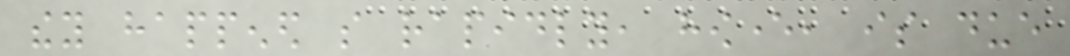they happened so rapidly, however, is due
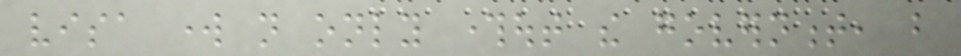visa work not only throughout the government, but
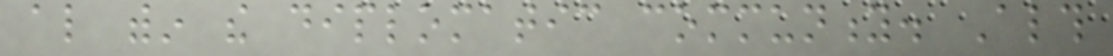also within the diplomatic community. Although
